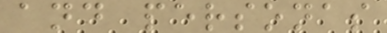and personas
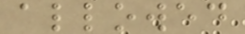allowed
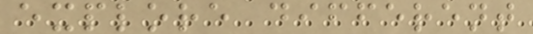explore different
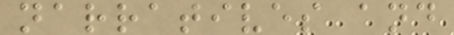narratives and
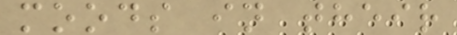moods in their
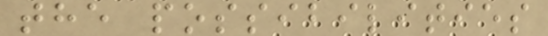the possibilities
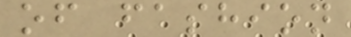of fashion
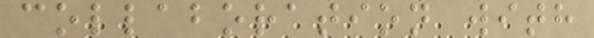collaboration with
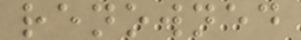renowned
